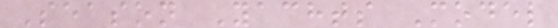Season Yachts Model
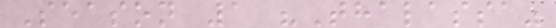Season 1 "Thalassa"
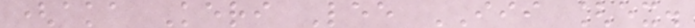(aka Keri Lee III [ex.
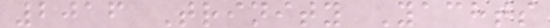2016 Trinity Yachts
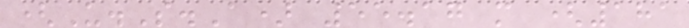(U.S.A) 55.17 m (181
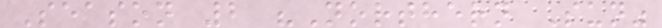Season 2 "Northern Sun"
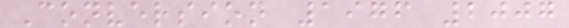Conversion 1976 2007
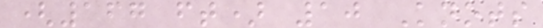(167 ft) 10 Knots
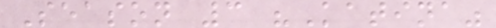Season 3 "Katina"
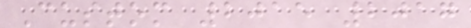Custom 2015 2017
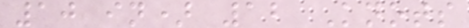10 in) 12 Knots
